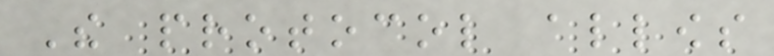The protocol allows
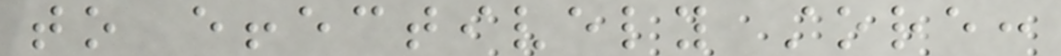to effectively store:
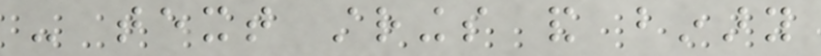- text strings and binary
